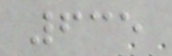635
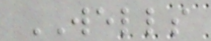WELLS
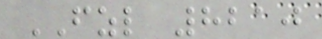FZL 8210
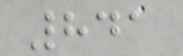841
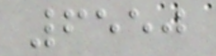6550
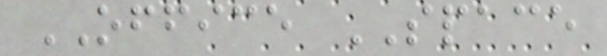OFFICE SPACE
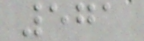571
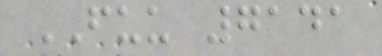FUU 7141
